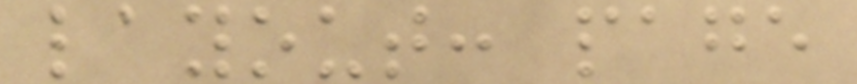layout: page
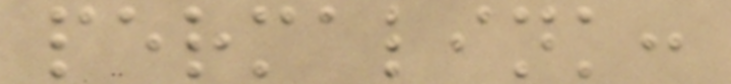permalink:
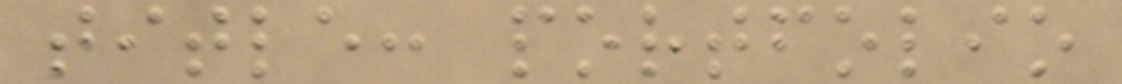title: portfolio
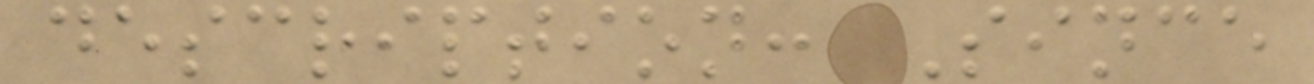description: Since
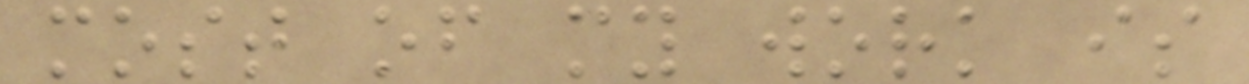most of my work is
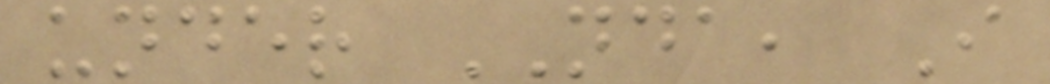under NDA, I
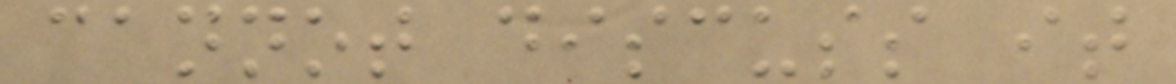cannot discuss it
